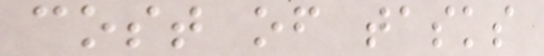cost of tasks
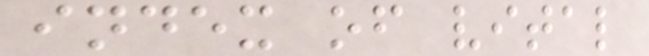index of vital
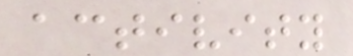activity
